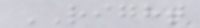RIGHT
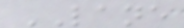LANE
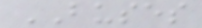BUSES
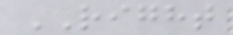RIGHT
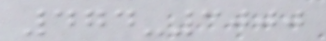474-3000
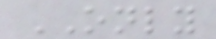ONLY
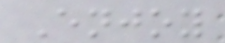Enjoy
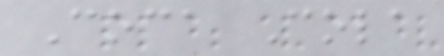Coca Cola
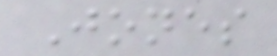Jones
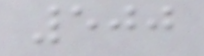500
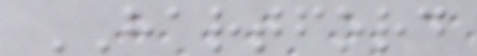HARTFORD
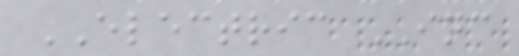ELECTRIC INC
